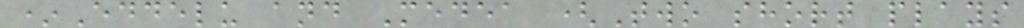*Eddelu and Medea (Two short plays
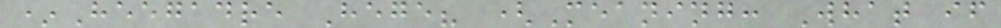*Heegadre Hege? (Meaning: What if
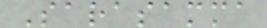Sarasamma
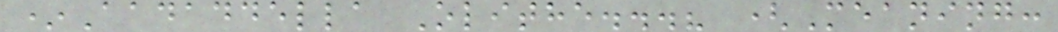*Aadaddella Olithe...? (Meaning:
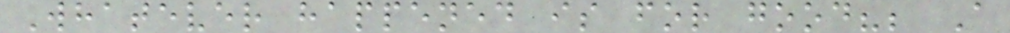Whatever happened is for good?; A
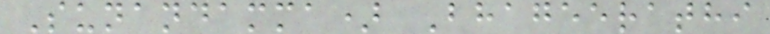Sunandamma) Bhageerathi
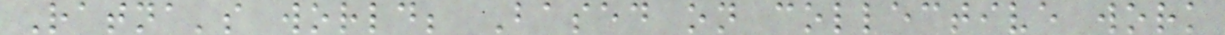Ratna's world; Based on collective work
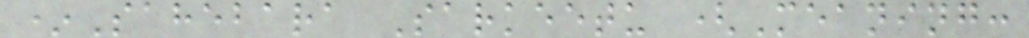*Sahebara Sarkeetu (Meaning:
